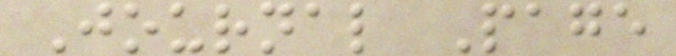Journal Page
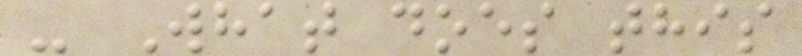- What does this
